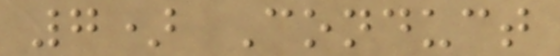7) Conduct
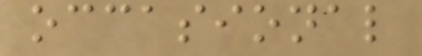occasional
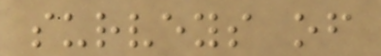surveys of
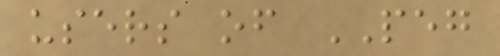users of PEG
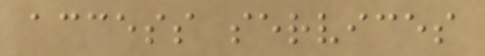access services
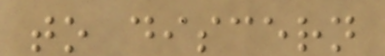to discern
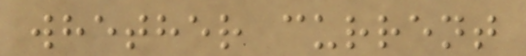whether current
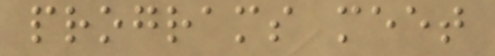programs meet
